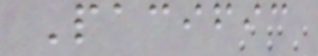Pacific
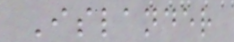Islander
